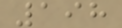198
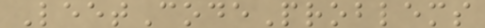LeetCodeProblems
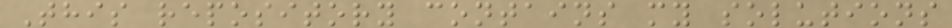This repository contains my solutions
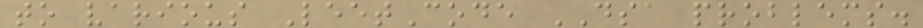to various LeetCode DSA problems.
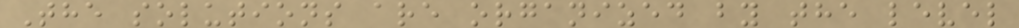The solutions are organized by the level
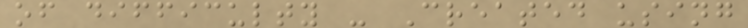of difficulty - Created using
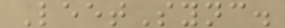LeetSync.
